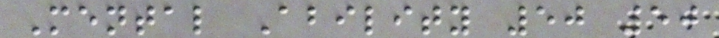Mental Ability 50 50
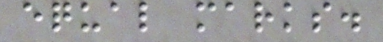equal marks.
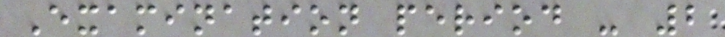Examination period - 2
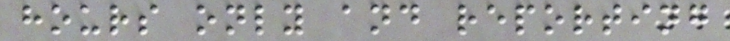hours only and reporting
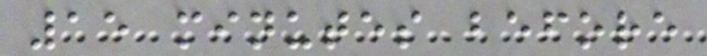15 minutes before
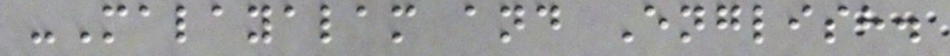-Malayalam and English.
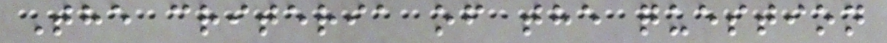The criteria of the question
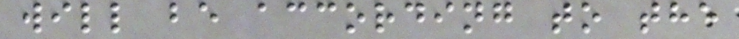will be according to the
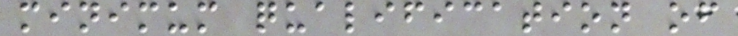minimum qualification of
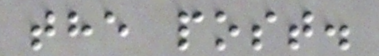the post.
